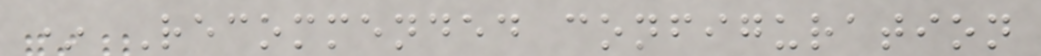* Recommended configuration
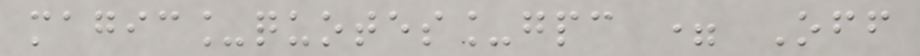magic_quotes_gpc = Off
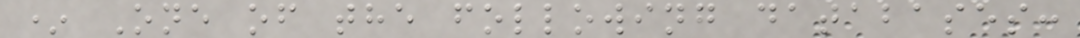* One of the following databases:
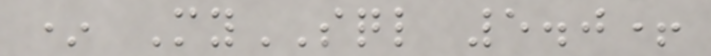* MySQL 5.0+
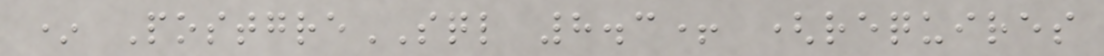* PostgreSQL 8.3+ (requires
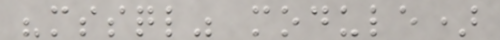"mssql" module)
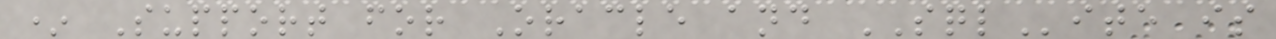* Support for Oracle and SQLite is
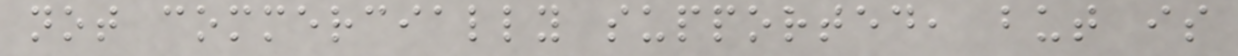not commercially supported, but is
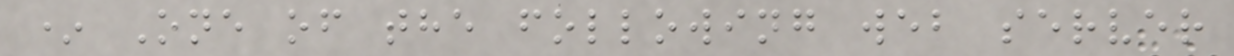* One of the following web server
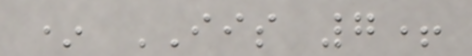* IIS 7+
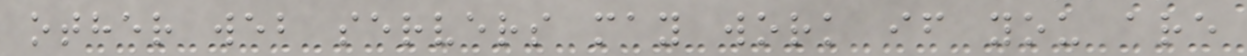other web servers may work if you are
